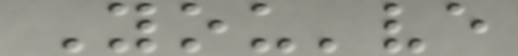You've
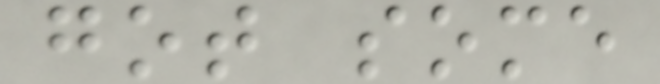got some
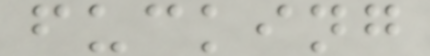fucking
